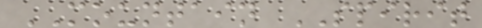MOUNTAIN SPIRIT
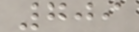709
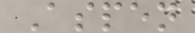Aspen
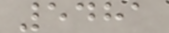5481
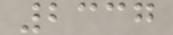2337
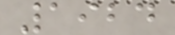1924
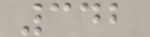342
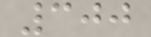300
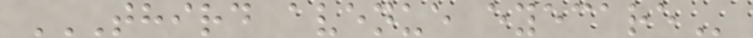THIRD AVENUE EYECARE
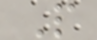P
